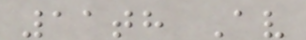11th Av
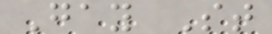Gay St
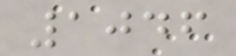1046
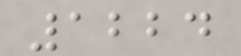1224
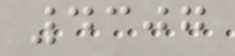4307
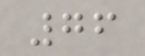76
